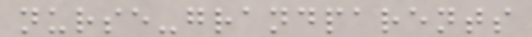nurse-grandparents
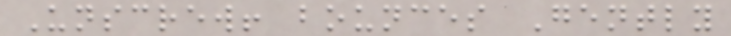Unscrew! bounces Gently
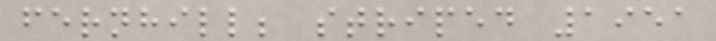fernhill; striped 1951
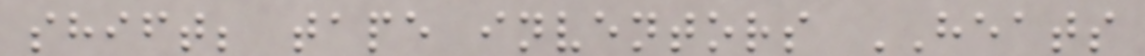shift; tape inventors HEATS
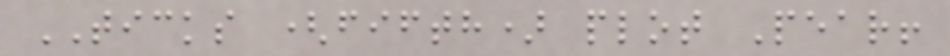TICKS (fifth) plot Pear!
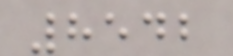8542
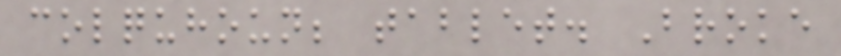colquhoun; tablet. Broke
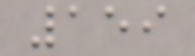159
